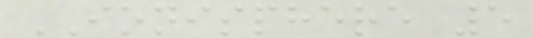IONISPHERE 5
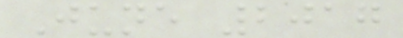June 2017
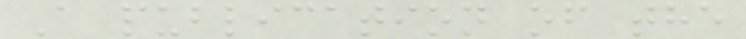A publication of the
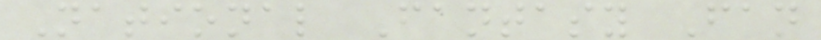National Fantasy Fan
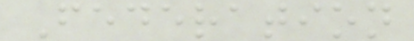Federation
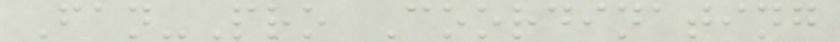Fan-Pro Coordinating
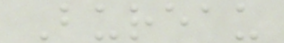Bureau
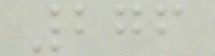276
